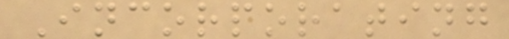Incorporating
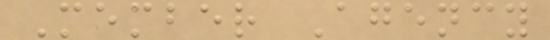Member Agency
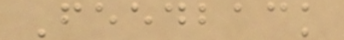Feedback
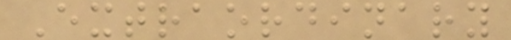Extraordinary
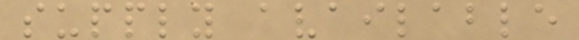supply available
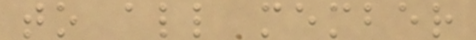to all member
